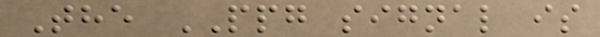The PPG signal is
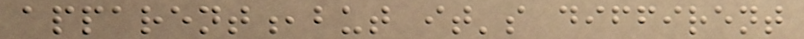apparent,but it's diffirent
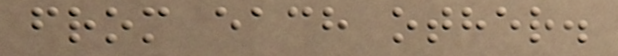from each other.
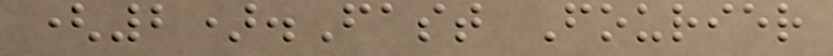(2).Fast Fourier
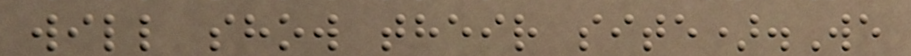will show their site).We
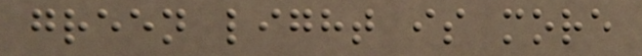green light is more
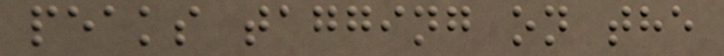peaks tagging on the
